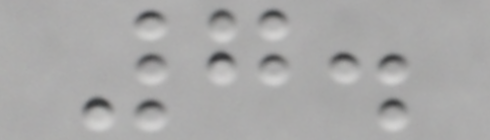7.
